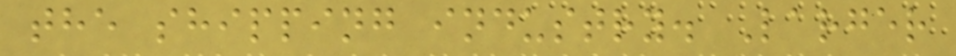the shipping industry. Larger
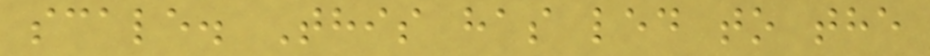scale. This has led to the
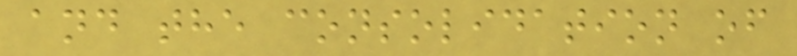and the consolidation of
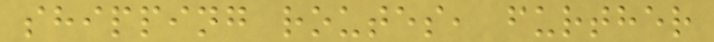shipping routes, further
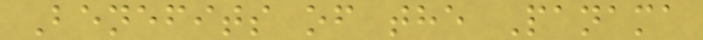Benefits of the Panama
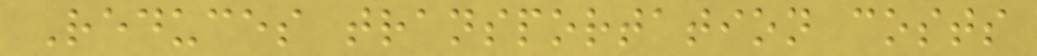Reduces transportation costs
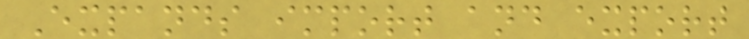Expands import and export
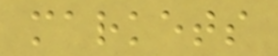markets
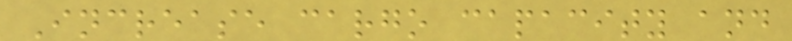Increase cargo capacity and
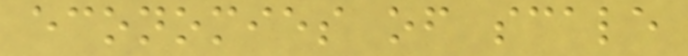economies of scale
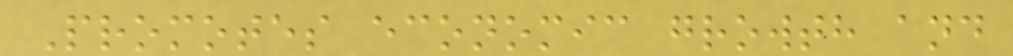Promotes economic growth and
